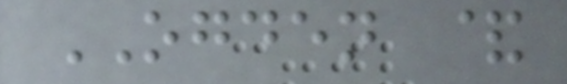OGDEN &
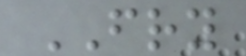FRY
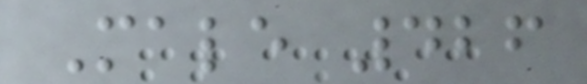Male 426
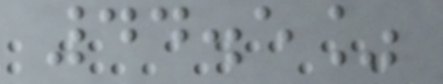44.5%
